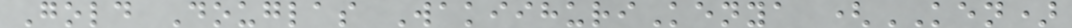Gold Douglas WakiihuriKenya (KEN)
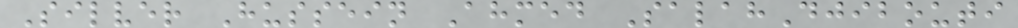Silver Hussein Ahmed SalahDjibouti
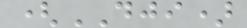(DJI)
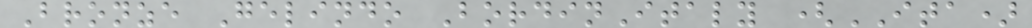Bronze Gelindo BordinItaly (ITA)
